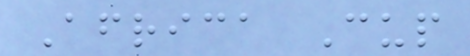Africa Cup
